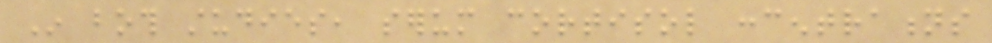In both studies, serum cortisol concentrations
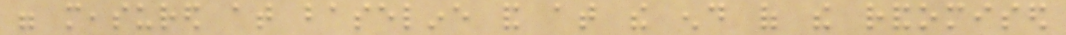were measured at baseline and at the end of the randomised
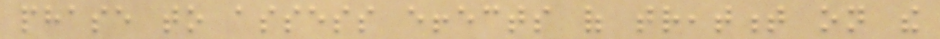phase to assess effects of treatment on the
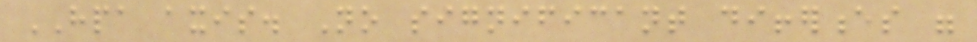HPA axis. No significant differences were
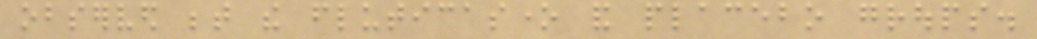observed between the fluticasone and placebo groups.
